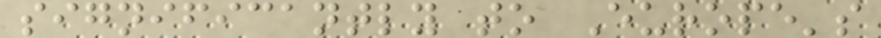significantly to Europe's
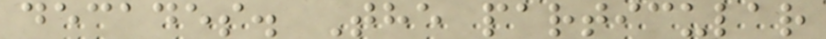decades. The particular
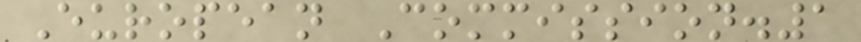European Commission.1
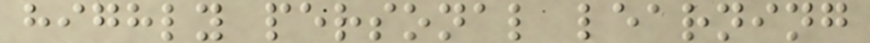highly personal learning
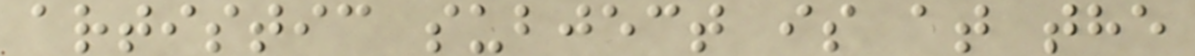artistic subject is at the
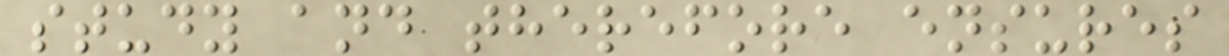study and therefore ensures
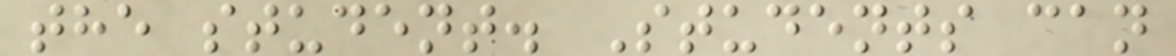the student. Students can
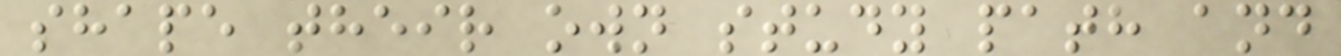shape their own study path and
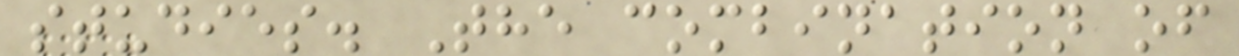studies. The combination of
